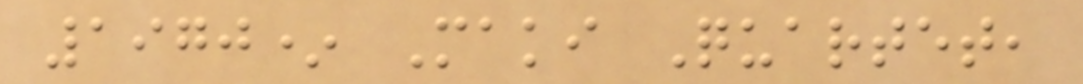1970* Maki Quartet,
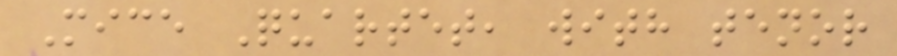Mice Quartet, with tenor
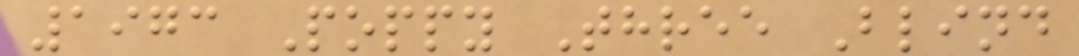1973 Poppy Three Blind
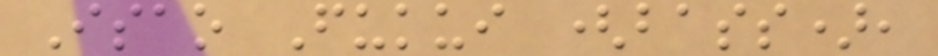Isao Fukui (bass),
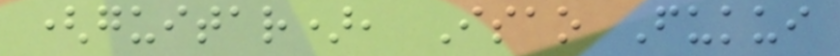(guitar), Isao Fukui
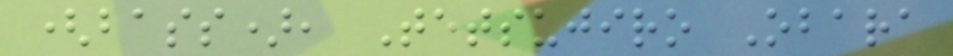(bass), Tetsujiro Obara
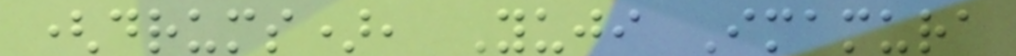(drums), Yuji Imamura
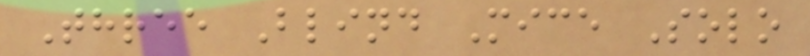Three Blind Mice Solo
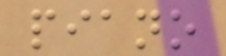piano
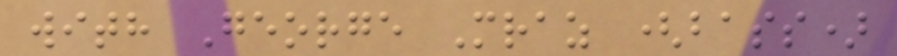with George Mraz (bass)
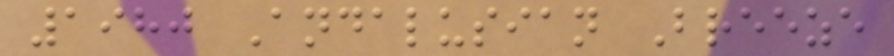1980 Andalusian Breeze
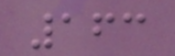163
